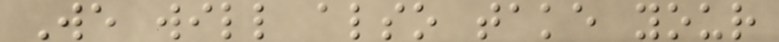We will also take your
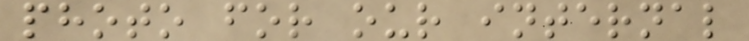photo for our internal
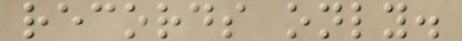records only.
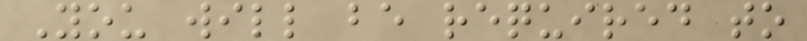You will be required to
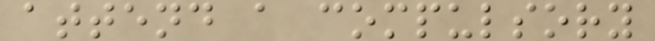attend a compulsory
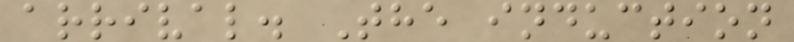arrival. The induction
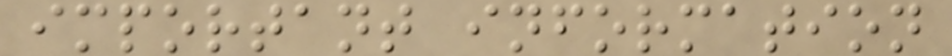important information
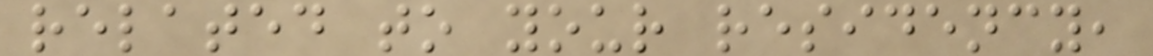related to your residency,
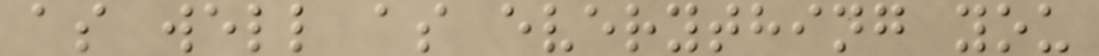as well as everything you
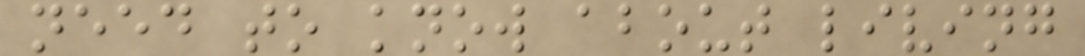need to know about living
